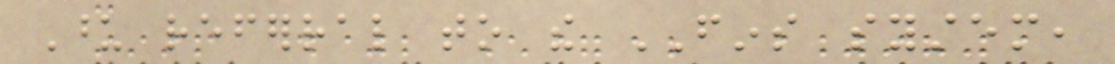Upon referral to the FINS system,
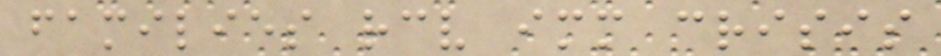families receive immediate crisis
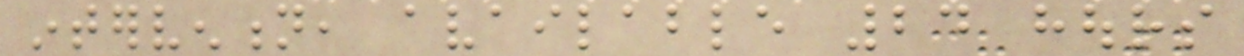intervention, available 24 hours
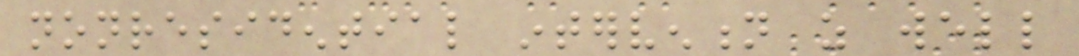nonresidential intervention as well
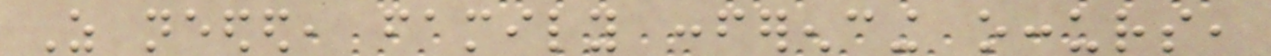As needed, family conferencing occurs,
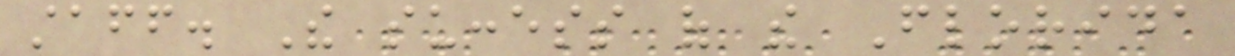staff. The success of the Florida
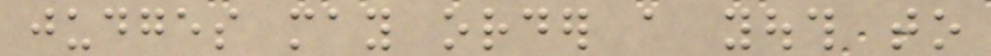judges may order a youth to
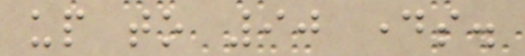up to 90 days.
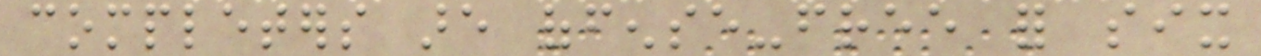completers are offense-free for six
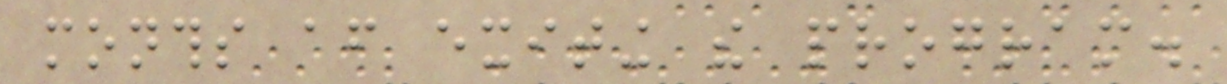months after exiting the program.
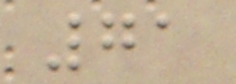71
